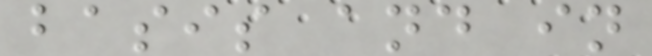basis and in
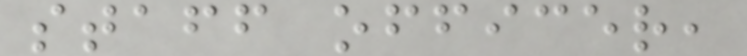staff officer,
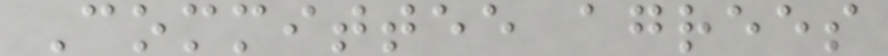Committee agrees
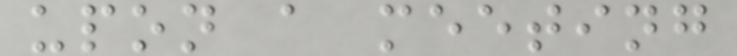upon a meeting
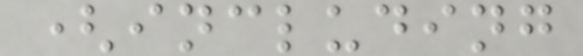(including
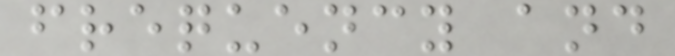frequency and
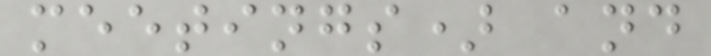meetings) and
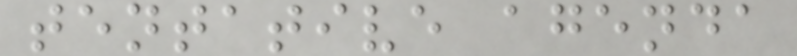tentative agenda
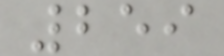259
